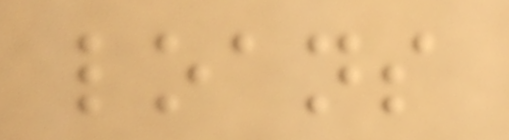loans
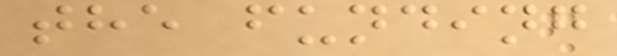the funding
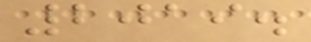2019.
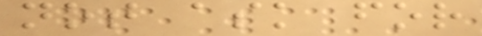not ask for
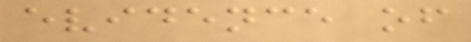evidence of
